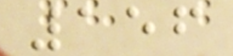156
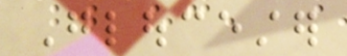Gloucester
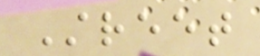Street
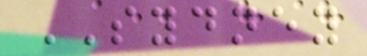SYDNEY
